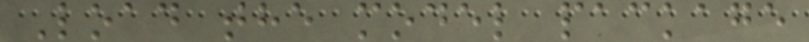Load the model package
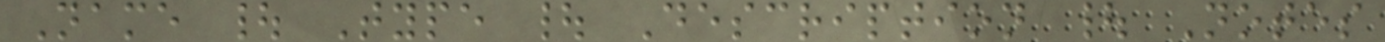Name | Type | Description | Notes
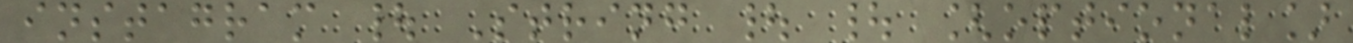instagram | String | | [optional]
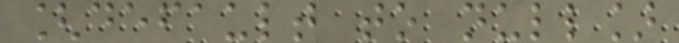[default to null]
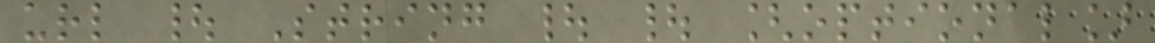url | String | | [optional]
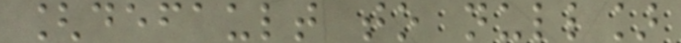[default to null]
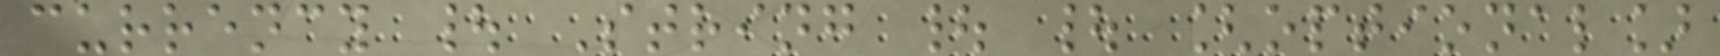currency | String | | [optional]
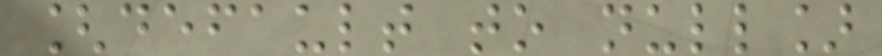[default to null]
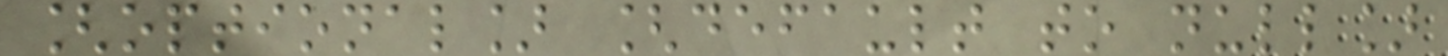[optional] [default to null]
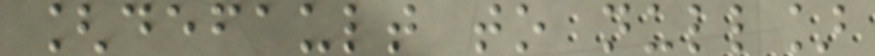[default to null]
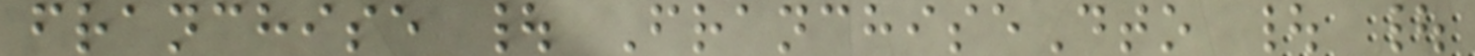franchise | FranchiseDto | |
